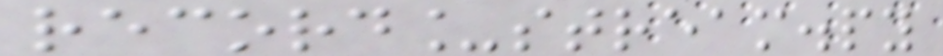record_stream.py
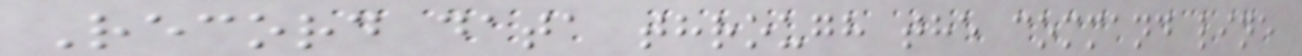Record data through the command line
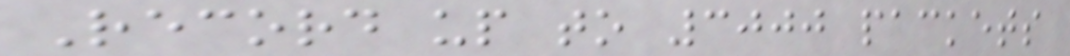Record up to 3000 packets
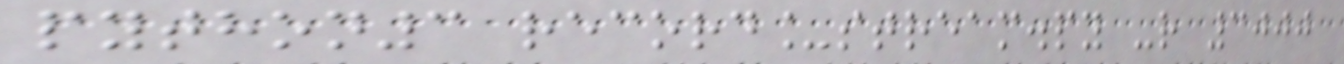python3 record_stream.py -r 3000
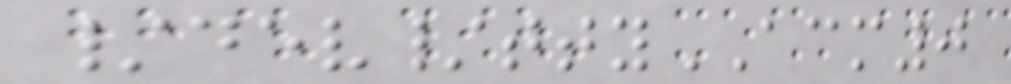/dev/ttyACM0
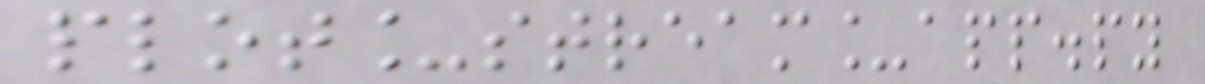plot_stream_app.py
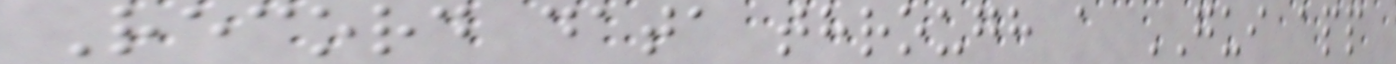Record data through a GUI app
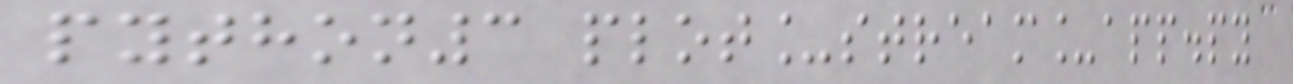python3 plot_stream_app.py
